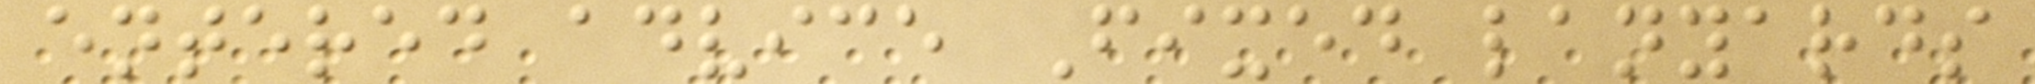entered advice Fixed lanyards
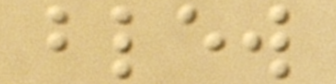blew
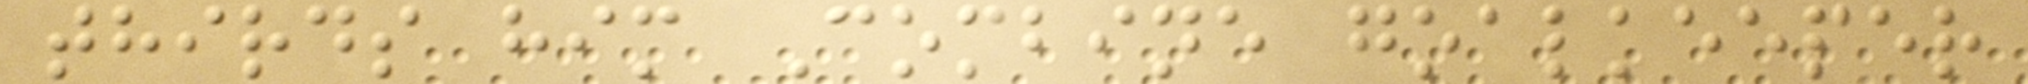thirds him Combine goalkeeper
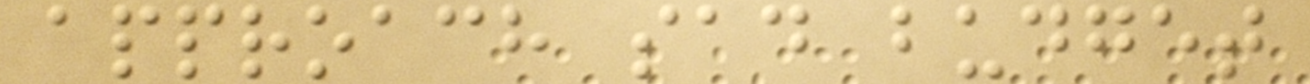approach sad budget
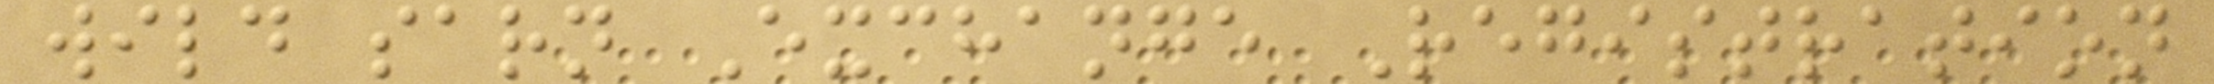wild sarn Exchange Registration
